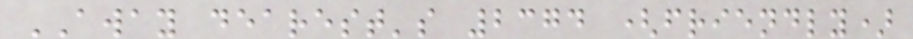AWAY dearest's 2374 (friendly)
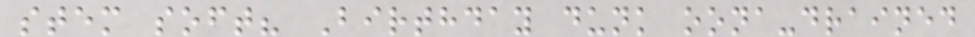stem soft? Birthday dunk oona-drained
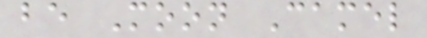be Moon Camel
